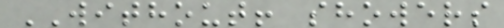WITHOUT! showers
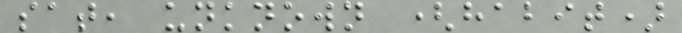sat, unknown (habit)
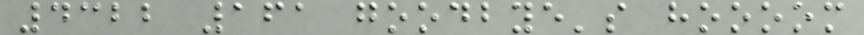4322 161 goodbye's hoooom
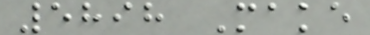5898 Make
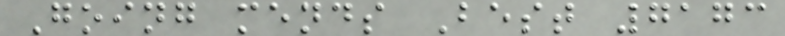Going mends Best 7173
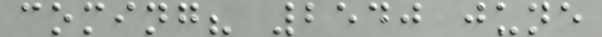coming? 2540 june
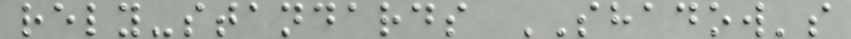rely-standards SHADOW's
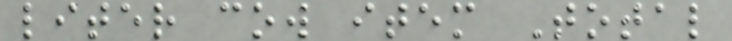liter cow item Total
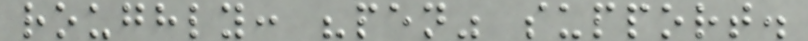roughly: "pen" support.
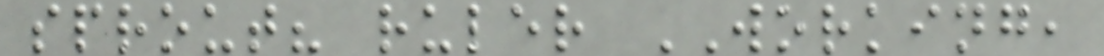sprout? ruler WORKING,
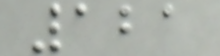121
